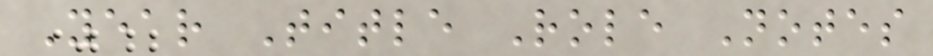Year Title Role Notes
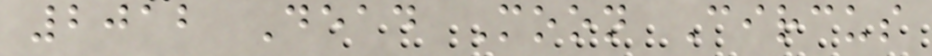2012 Dead Moon Circus
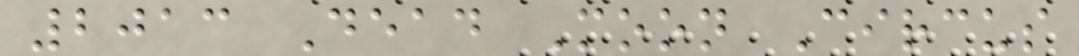2013 Dead Moon Circus
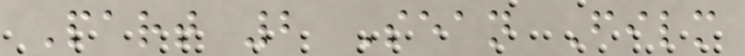Part 2 Sean Film
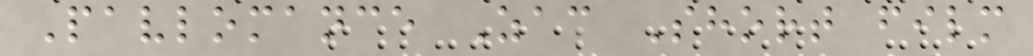Pavlomance Zac Short film
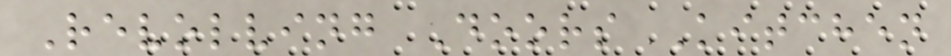Revolving Doors Kitchen
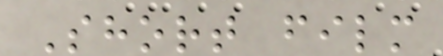Short film
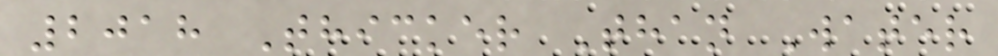2018 Thicker Than Water
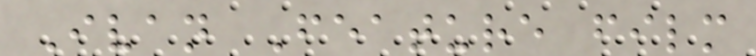Ivan Feature film
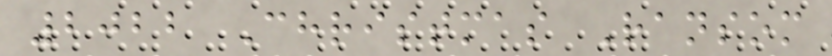2022 Christmas Ransom
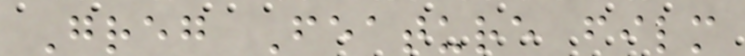Greg Feature film
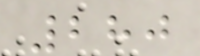280
